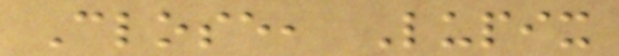Close, Lupix
